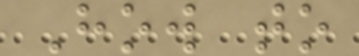How to
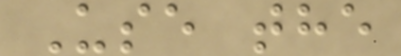Use the
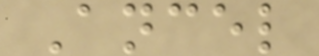Ancel
